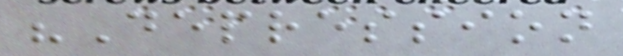"Depression
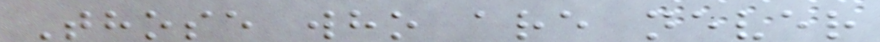Those who are never
